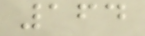164
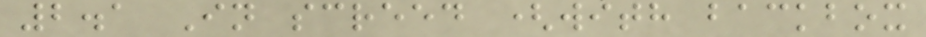2.1 In screed (with backbox
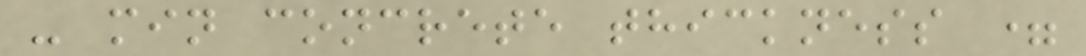- min concrete thickness =
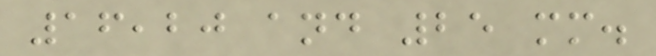16,20 and 25 mm.
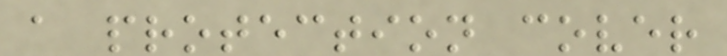a protection cover
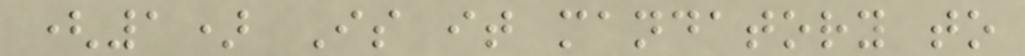(1) Is it mandatory to
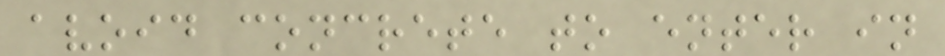avoid concrete to enter in
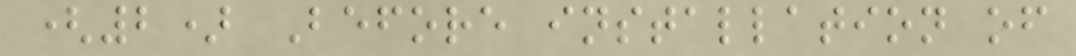(2) Before installation of
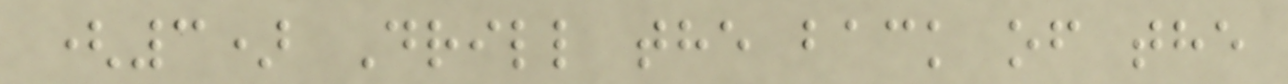(3) Drill the back of the
